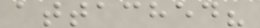attached?
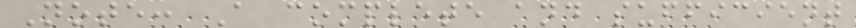Note: A complete and sufficient
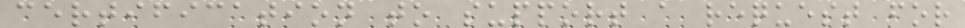certification to support a request for
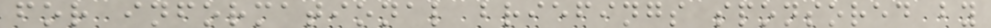for informational briefings sponsored by
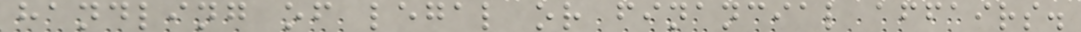handling of legal or financial affairs.
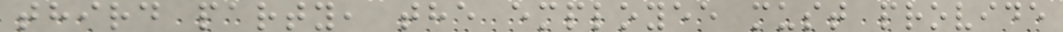third party, the employee must provide
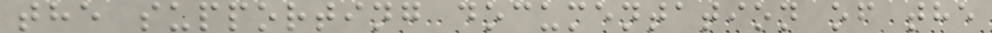the supporting documentation of the
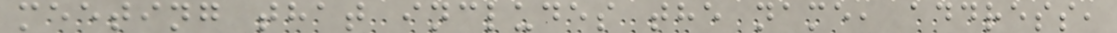meeting that includes the name, address,
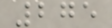275
